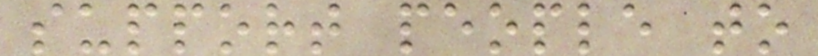support people to
